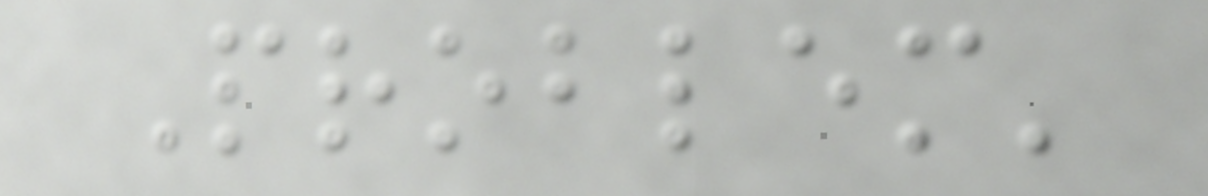Problem'
